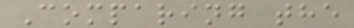Comparing the
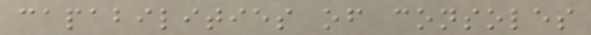capabilities of consoles
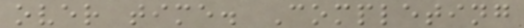over time. Completing
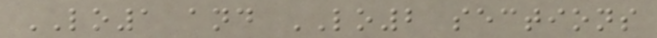LO1 and LO2 sections
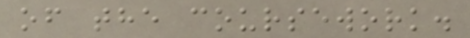of the coursework.
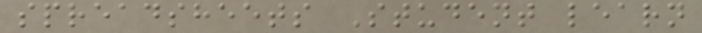spreadsheets Student learn
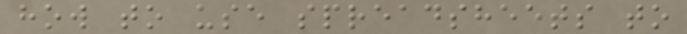how to use spreadsheets to
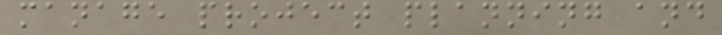manage project planning and
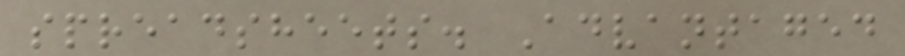spreadsheets. Advantaged
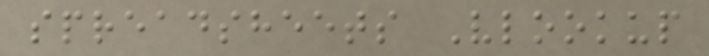spreadsheets Vlookup
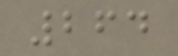264
